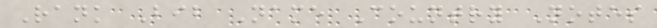Rank Bib Name Country Notes
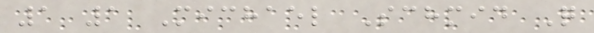1 1 Michael Schmid Q
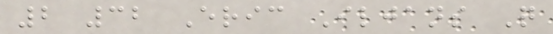2 32 Eric Iljans Q
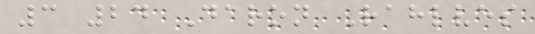3 24 Daron Rahlves
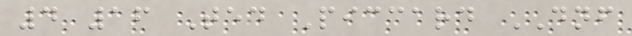4 16 Ted Piccard DNF
